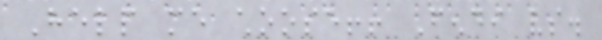Help me choose!! Fendi vs.
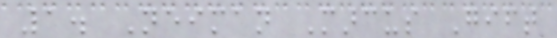1. Neiman Marcus Gift
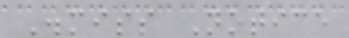Dismiss Notice
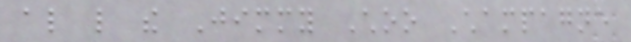also like the Jimmy Choo Champagne
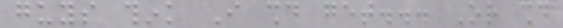guys think I should get... Or should
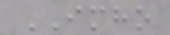IMHO
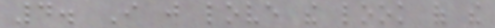4. I just love the look of the
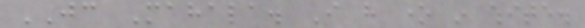JC Mahala. I have one in white.
